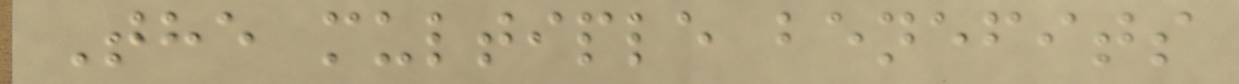The multiple benefits
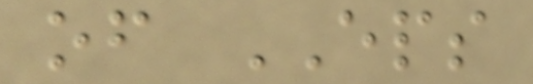of EPS
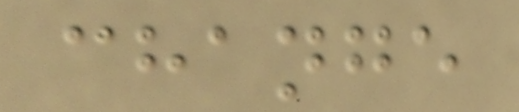change
